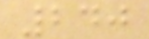240
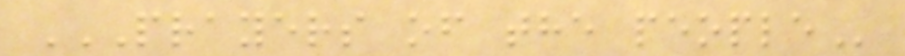PRAYERS OF THE PEOPLE
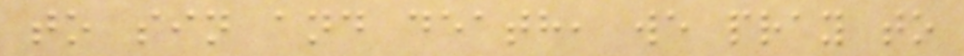to sin and death, we pray to
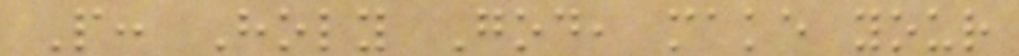P: Holy God, make your
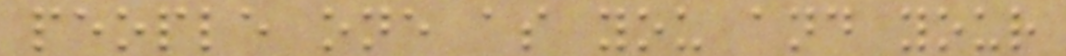people one as you and your
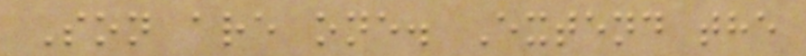Son are one. Extend the
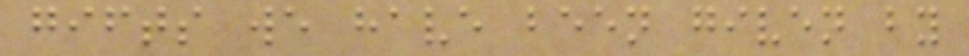gifts we have been given by
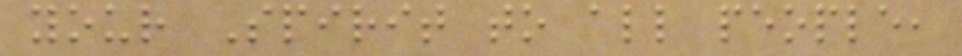your Spirit to all people,
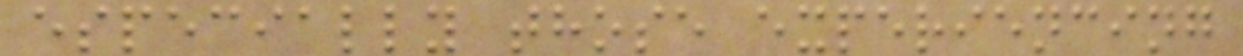especially those experiencing
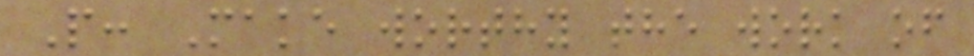P: Make worthy the work of
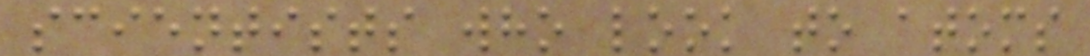scientists who look to atoms
